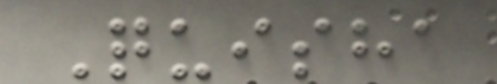Quisha
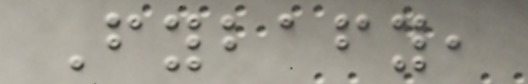Fybafy,
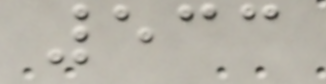533
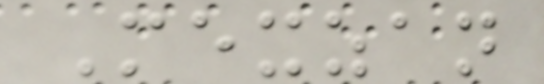Mexzan
